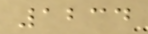1234
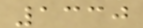1330
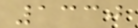1330
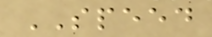SPEED
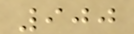900
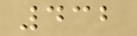432
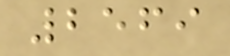2569
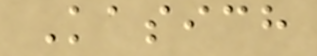Kasich
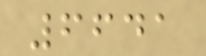6641
